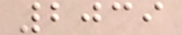2039
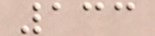133
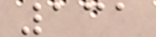131
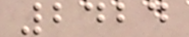2424
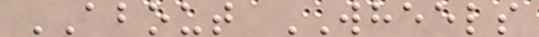ABOUT WHEELS
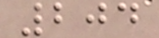204
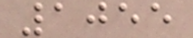1055
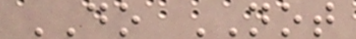DO NOT
